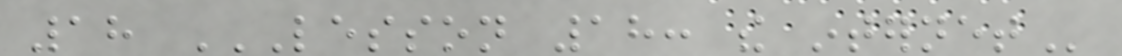18 LESSON 18: THE INTERNET
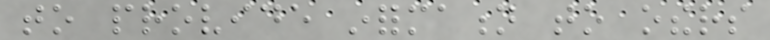to provide information to others
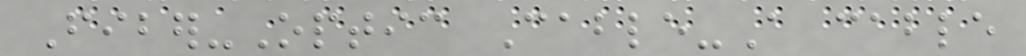Fiber-Optic Cable-A cable
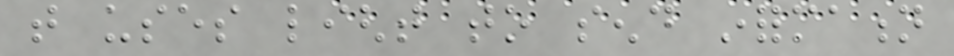that uses light to send information
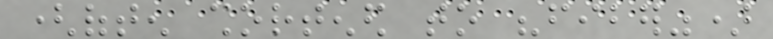(often shortened to "fiber")
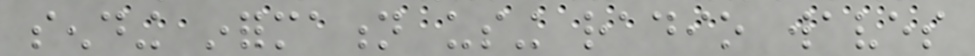sending information using radio waves
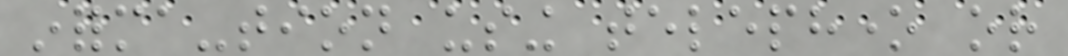informa-tion using telephone or
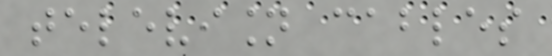television cables
